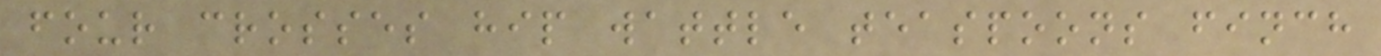four crosses hip wattle teaspoons finch
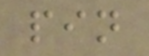pin
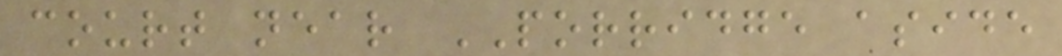court near PORRIDGE aside
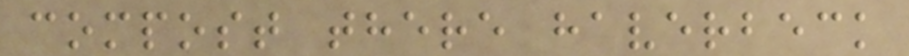compost there haverbeck
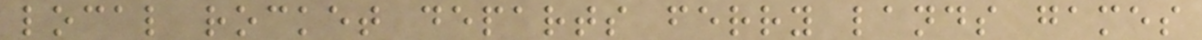local rocket departs ferry lands games
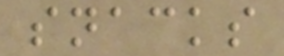snacks
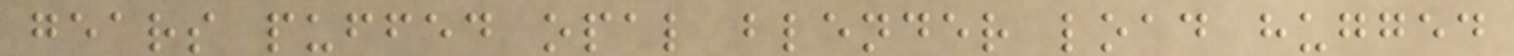gears puffed opal blender load hugged
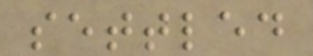settled
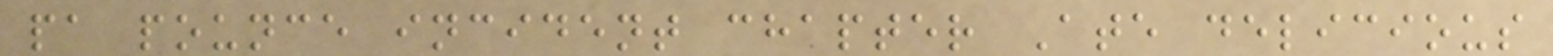pa pounce incident chapter Ate delicious
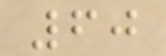60
